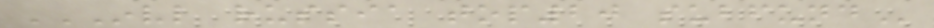INVL RUSSIA TOP20 SUBFUND
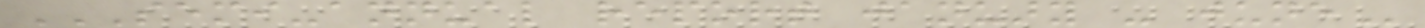SEMI-ANNUAL REPORT JANUARY - JUNE
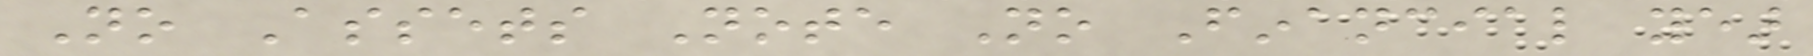No Assets Note No Financial year
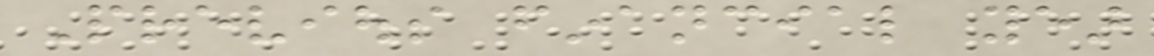Previous financial year
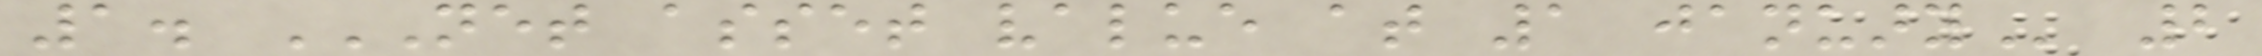1. NET ASSET VALUE AT 1 JANUARY 2
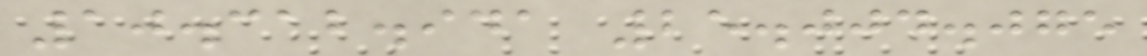10.312.941 25.004.075
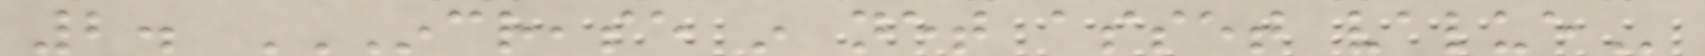2. INCREASE IN NET ASSET VALUE
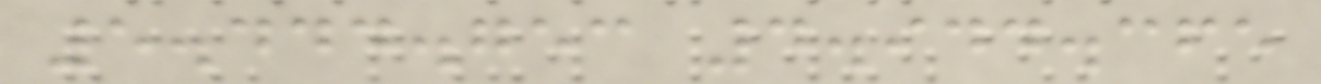5.444.753 4.944.365
